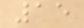15
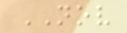NOV
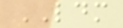LDM
